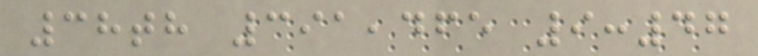38th 391,465 9:47
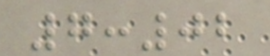7:02
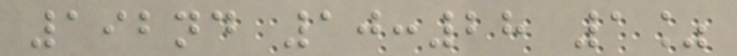192nd 10:28 1%
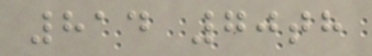814 70th
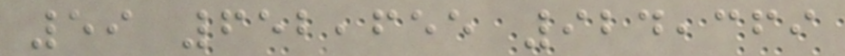59 652,655 924,369
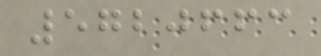5720663
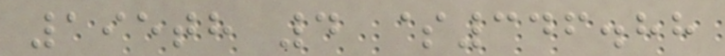195th 4 $346.88
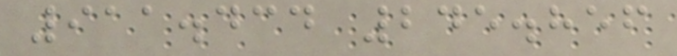911.434 245.856
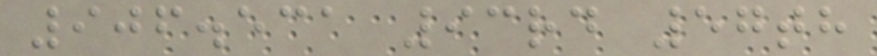906.531 93rd 57th
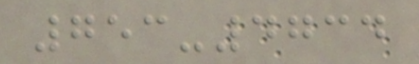753-4734
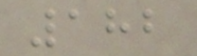182
